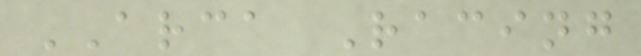ARCA Racing
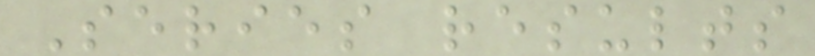Series results
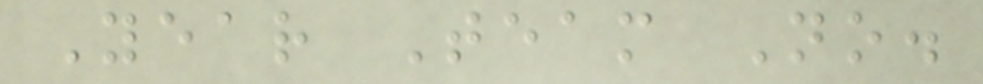Year Team No.
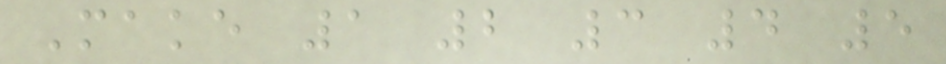Make 1 2 3 4 5
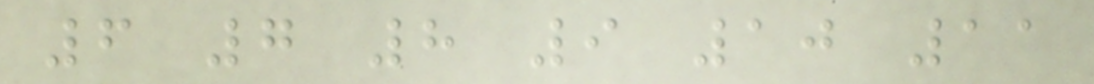6 7 8 9 10 11
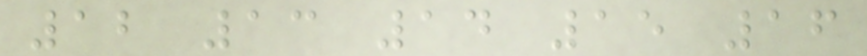12 13 14 15 16
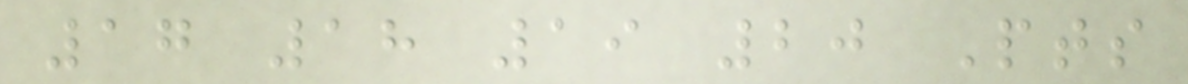17 18 19 20 Pts
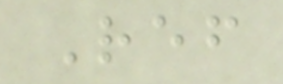Ref
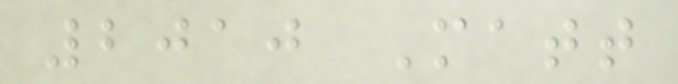2010 Matt
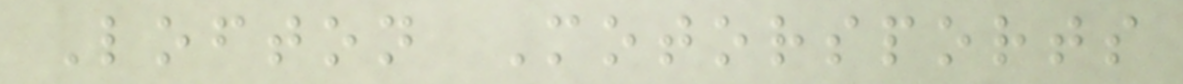Lofton Motorsports
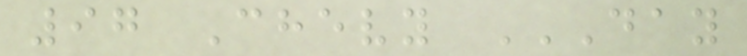97 Chevy DAY
